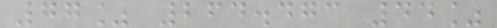77% 264.473 44%
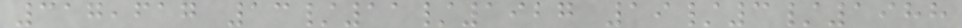317,617 13/11/1927 19/3/1988
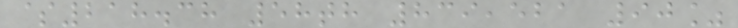$218.38 58th 839,521 90%
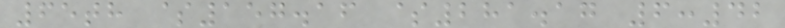65th $157.16 $281.17 6:42
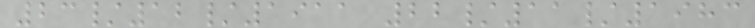23/12/1911 22/11/1983
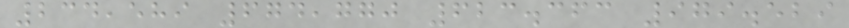234,589 674,770 623.363 979.529
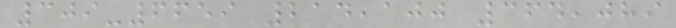309-6659 214,100 364,089
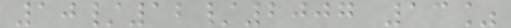10/12/2007 13%
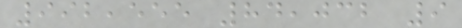992,555 84,032 9
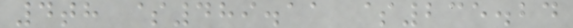4th $489.11 $235.24
